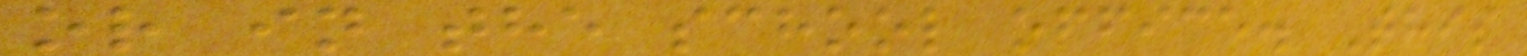or in the school office. This
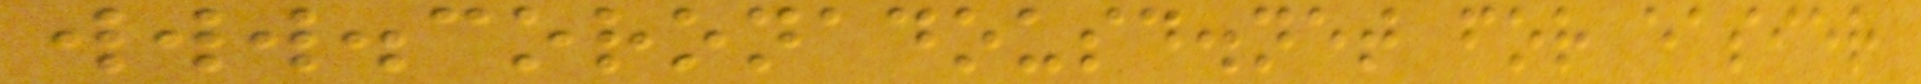www.coronadousd.net for easier
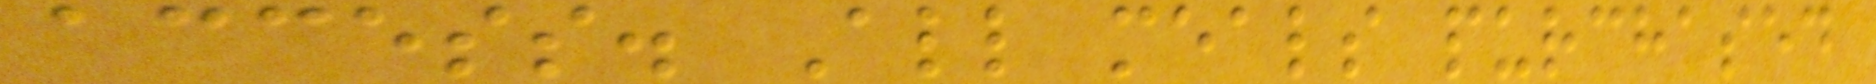access. All meals purchased
